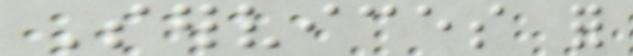Services for
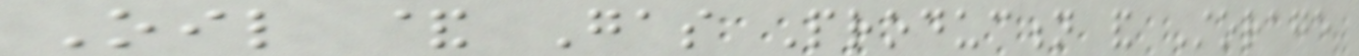Oil & Gas Production and Storage
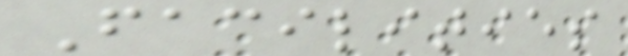Facilities
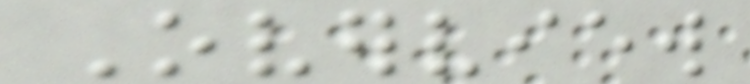Overview
